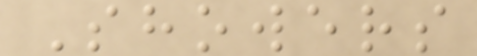Showers
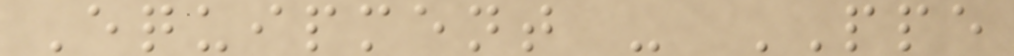Equipment - PPE
